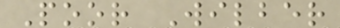Poor Wilber
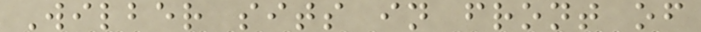Wilber sits in front of
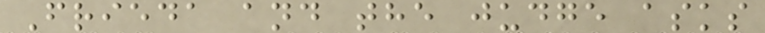Frieda and the judge asks
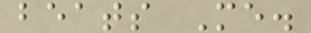beats Me.
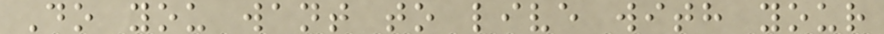Do you want to live with your
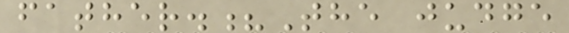father.?The judge
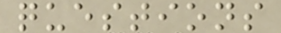questions
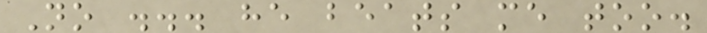No ... he beats me too.
